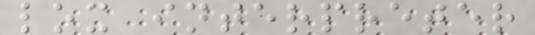lox interpreter
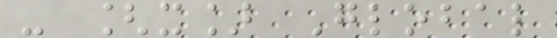- [x] Global
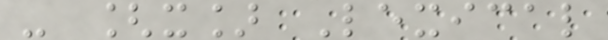- [x] Lexical
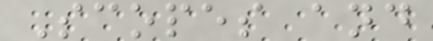Scopes and
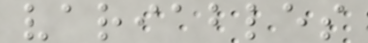variables
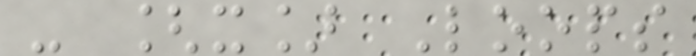- [x] Loops
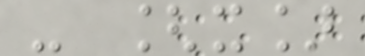- [x]
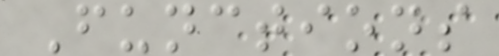Functions
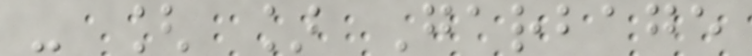- [ ] Garbage
